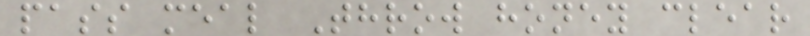pass meal Throw honey clear
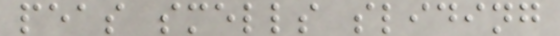peas smells sliding
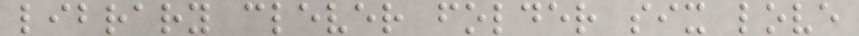library clever folder six love
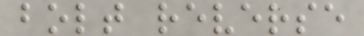bolt reverse
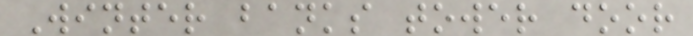Winter banks tower door
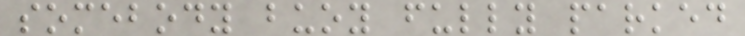somebody buoy fully parked
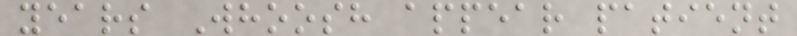years Whoosh appear patient
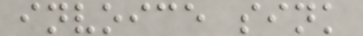invoice sink
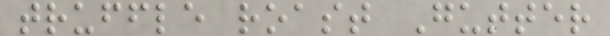truffle roast Gutter
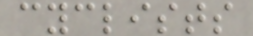cyclists
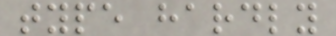type hardly
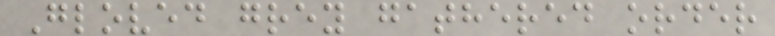Gloved grey gathered order
